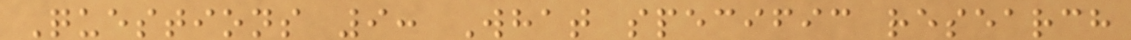Questions 9: What specific research
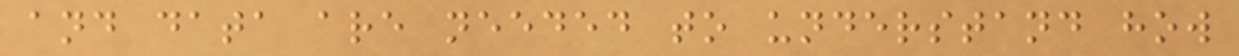and data are needed to understand how
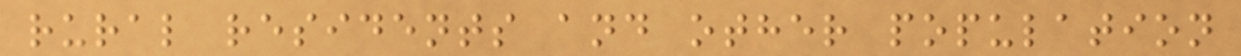rural residents and other population
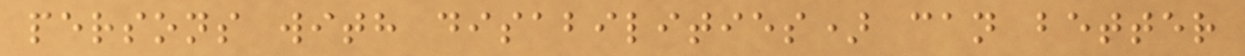persons with disabilities) can better
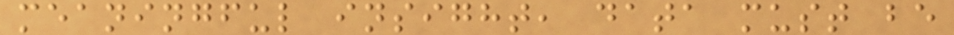meaningful insight, data must be
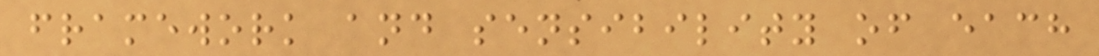framework and sensibility of each
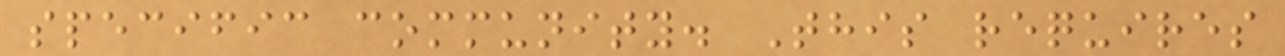specific community. This requires
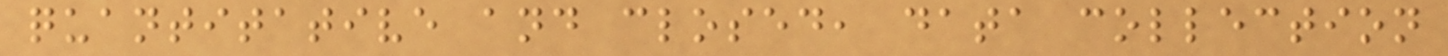quantitative and closed, data collection
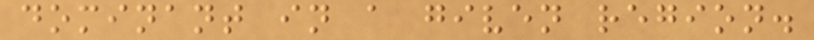dominant in a given region.
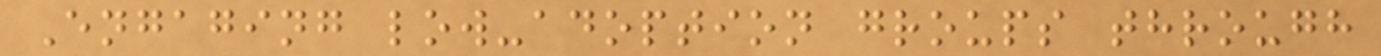Engaging low-adoption groups through
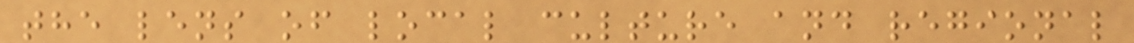the lens of local culture and regional
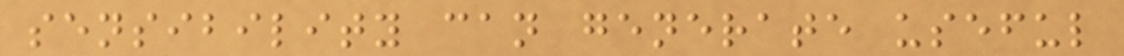sensibility can generate useful
